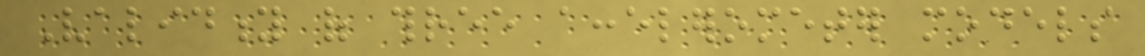Validity of three accelerometer models
